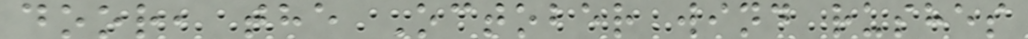door, the October wind rushes
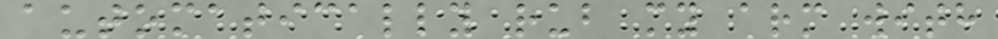automatically rub my arm with
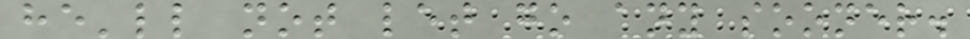he'll not let go any sooner.
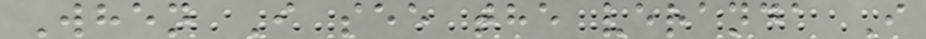When I see the veranda I
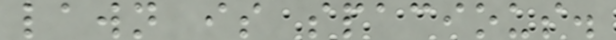lawn is spacious.
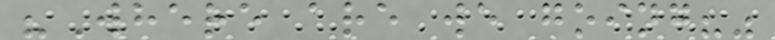"Where are we going?"
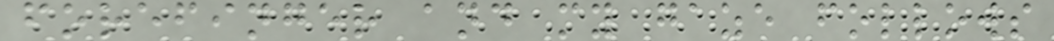forefinger and my gaze follows
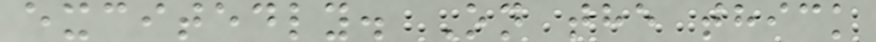excitedly. On the thick
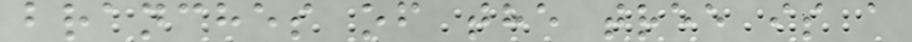branches of the tree is a
